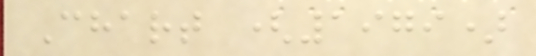Chart (1979)
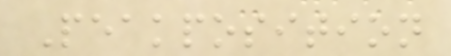Peakposition
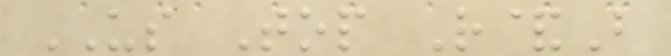US Top R&B
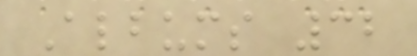Albums 32
